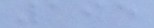195
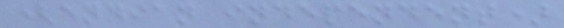(endian independent)
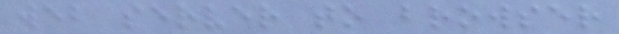web server to browser
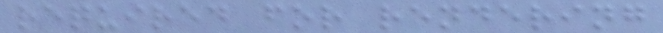required for rendering
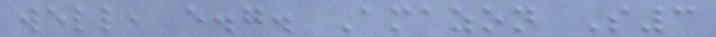well, e.g. Amazon S3
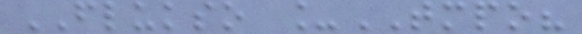FLUKSO _TMPO?
